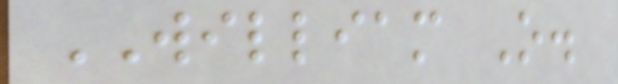WILLIAM O.
